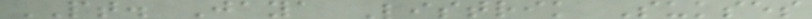PT. Jaya Listrik Sukses
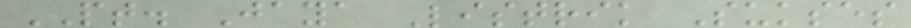PT. Jaya Listrik Sukses
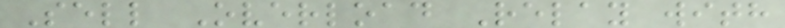Sell Overload Relay with
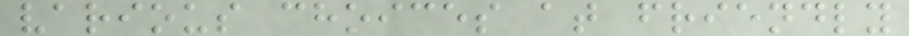various choices at friendly
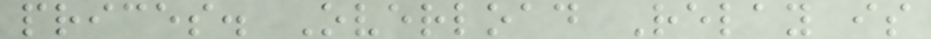prices. Overload Relay is
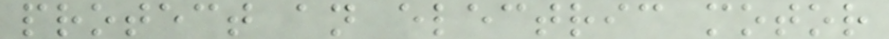protect an electric motor
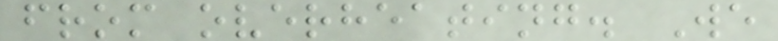from overheating. We
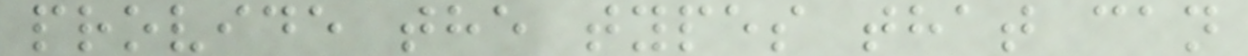provide the types that can
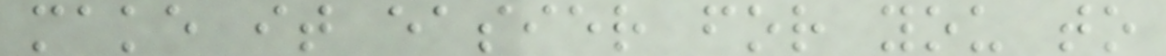make it easier for you to
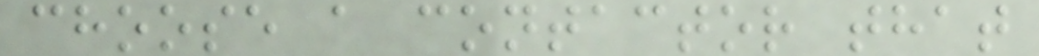choose a contactor that
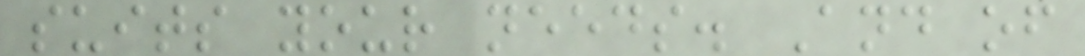suits your needs. And of
